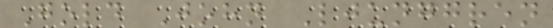Gold John Ljunggren
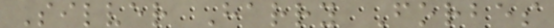Silver Harry Forbes
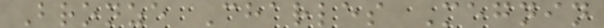Bronze Charles Megnin
